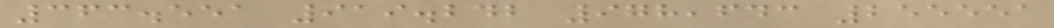363.551 919.242 978,643 255551
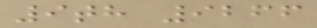9th 9266
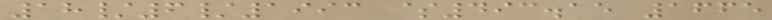18/6/1993 $493.15 1665
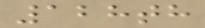128th
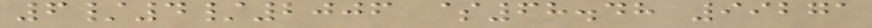6/4/2006 $68.48 99271
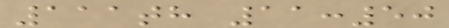111th 11:50
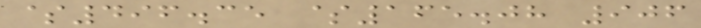$496.35 $165.08 906
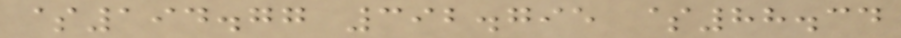$194.77 392.795 $88.34
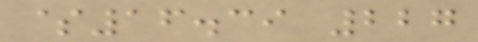$16.39 227
